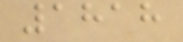1818
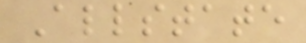Allstate
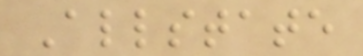Allstate
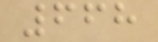668
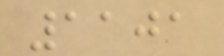1101
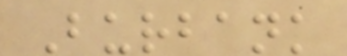Burbank
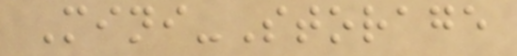Mini-Storage
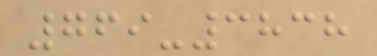769-3838
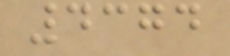4374
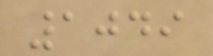1049
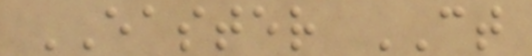EASTER CT
